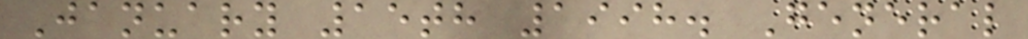January 15th 1998. General
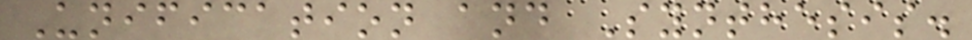Unification and Synthesis.
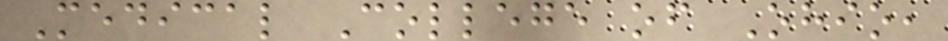Medical College of Ohio,
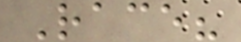Race?
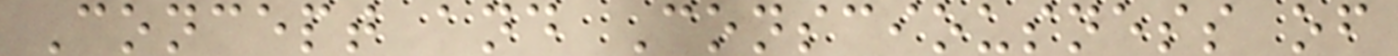Concept and Consciousness of
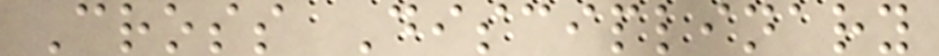Cross Disciplinary
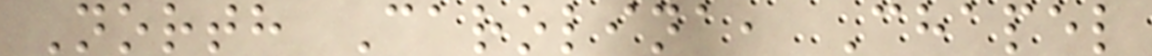North Carolina, Chapel
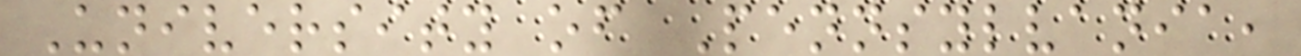University of Pennsylvania,
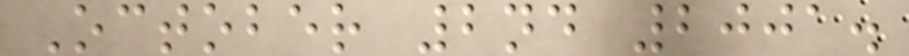October 2nd 2001.
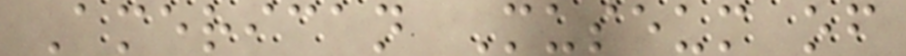American Museum of
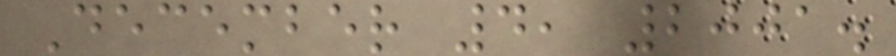December 4, 2001.
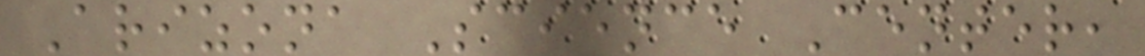Arizona Science Center,
